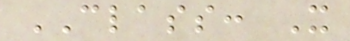CLASS: X
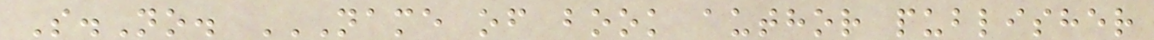S.No. NAME OF BOOK AUTHOR PUBLISHER
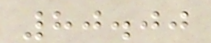80.00
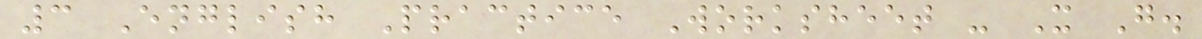3 English Practice Worksheet - X G.
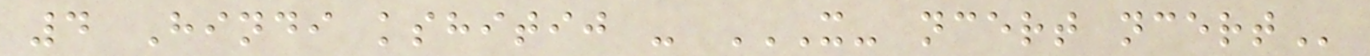4 Hindi kshitij - X- NCERT NCERT
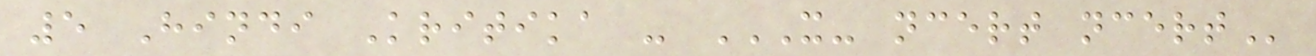5 Hindi Kritika - X- NCERT NCERT
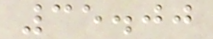35.00
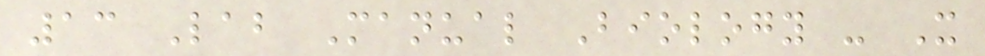13 Lab Manual Biology - X
